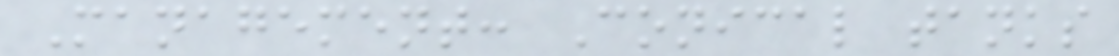Management: Conical tanks
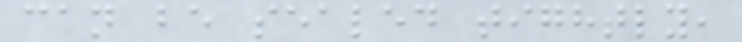can be sealed tightly,
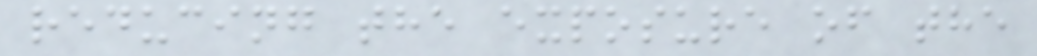reducing the exposure of the
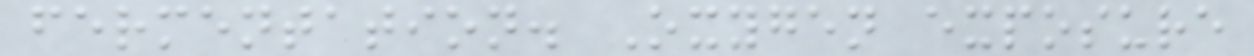fermentation. Oxygen exposure
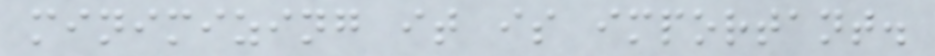minimizing it is important.
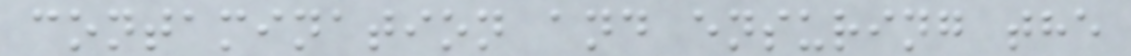contamination and ensuring the
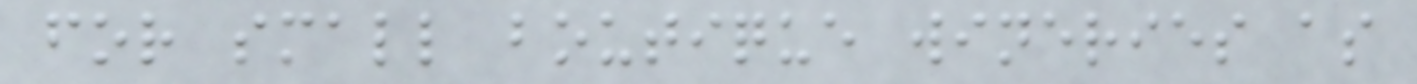for small boutique wineries as
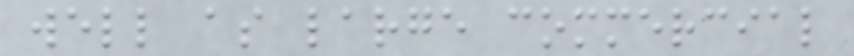well as large commercial
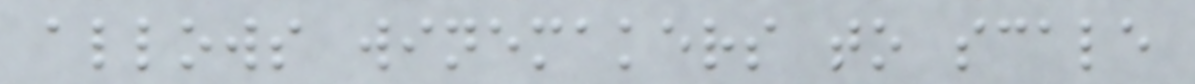allows winemakers to scale
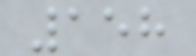158
